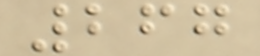267
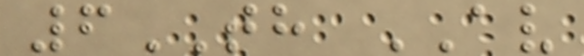6TH AV
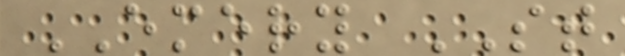EMERY ST
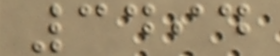3494
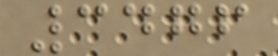3476
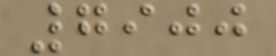7900
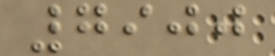7900
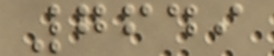7649
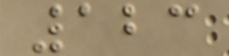123
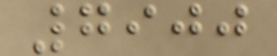7900
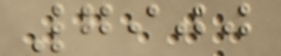7900
